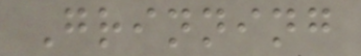Grinning
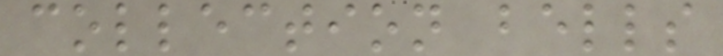collection bells
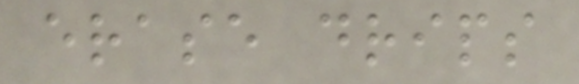erase drips
